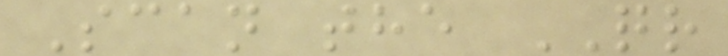Scan the QR
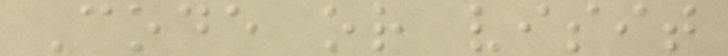Code or visit
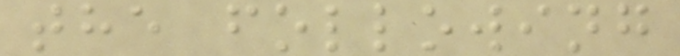the following
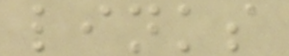links
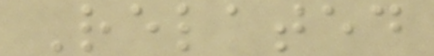Related
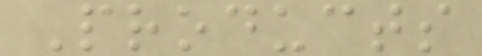Products
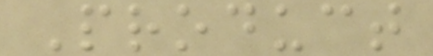Product
